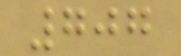707
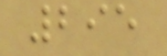295
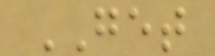GET
